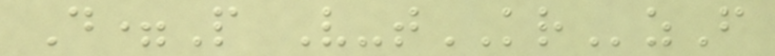D=P V-tKRzF
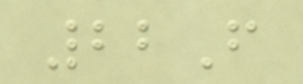22F
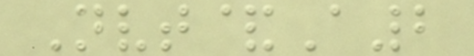Nvt&A2
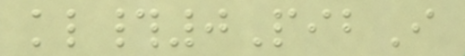kl#0PibI
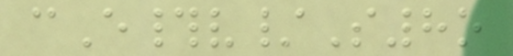cE#v/S8o
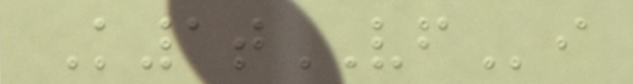K1tVFi
